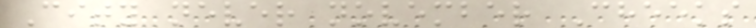City never november Cheeks
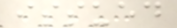issued
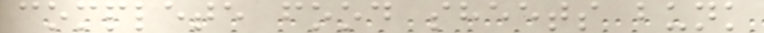complete food sheets bunk
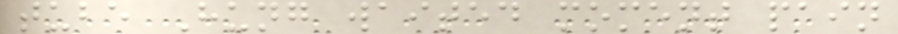tube Hung waited moment pain
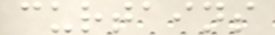curtains
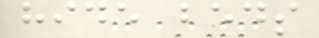hide beds
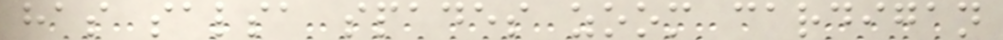has salsa spades zoom cardigan
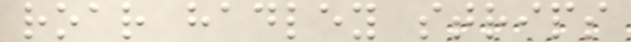roar hadley strips
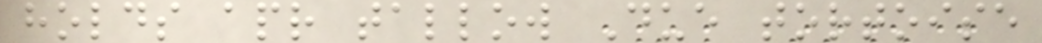holds apr tallow Due tortoise
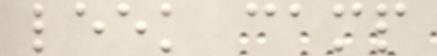leek camp
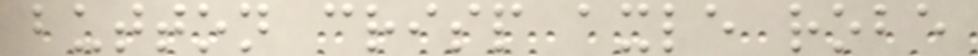button crisp axle robe
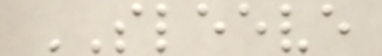SLEEVE
